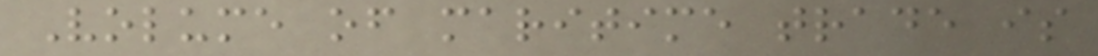Volume of maritime trade is
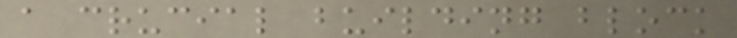a crucial building block
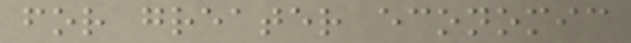for greater economic
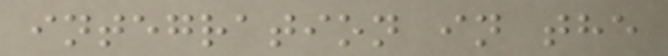integration in the
